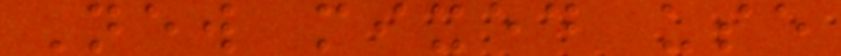New mixed use
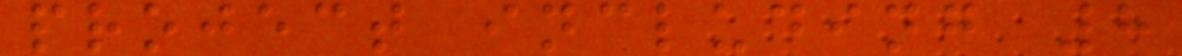project including 8
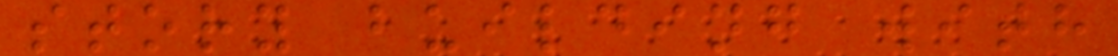story building with
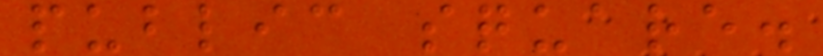public square.
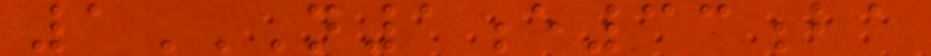1N1E33BA
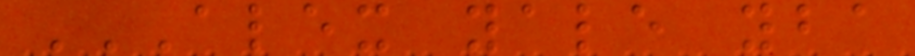ALEX YALE YBA
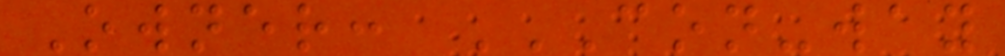Owner: CON-WAY
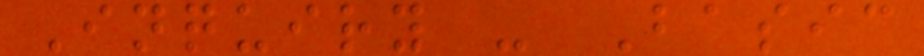Inquiry - Basic
